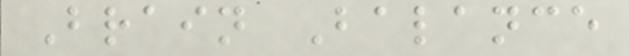Brain Balance
